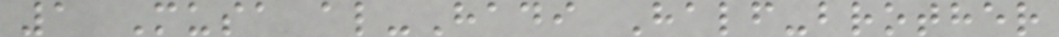1 Musa al-Hadi Half-brother
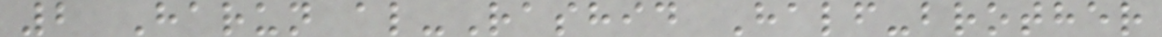2 Harun al-Rashid Half-brother
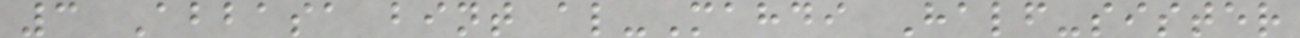3 Abbasa bint al-Mahdi Half-sister
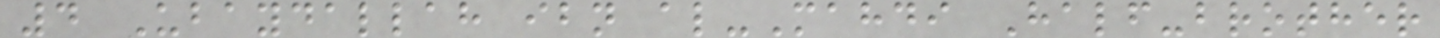4 Ubaydallah ibn al-Mahdi Half-brother
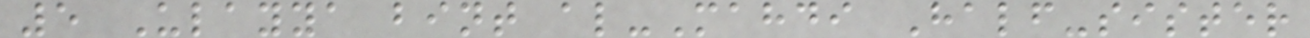5 Ulayya bint al-Mahdi Half-sister
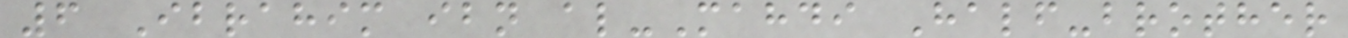6 Ibrahim ibn al-Mahdi Half-brother
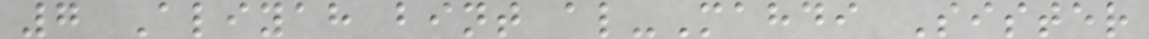7 Aliyah bint al-Mahdi Sister
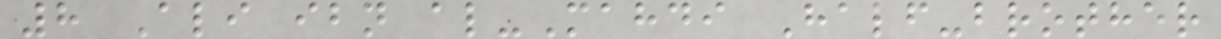8 Ali ibn al-Mahdi Half-brother
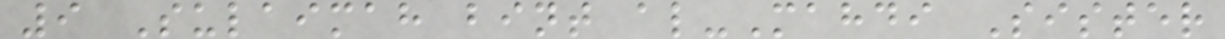9 Sulaimah bint al-Mahdi Sister
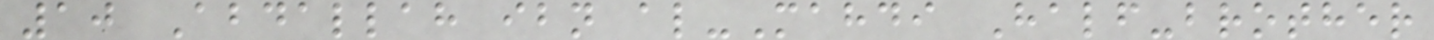10 Abdallah ibn al-Mahdi Half-brother
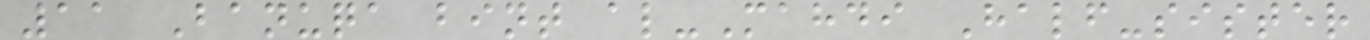11 Banuqa bint al-Mahdi Half-sister
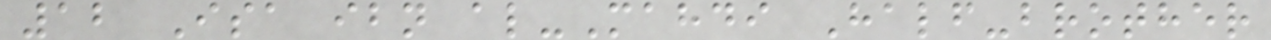12 Isa ibn al-Mahdi Half-brother
